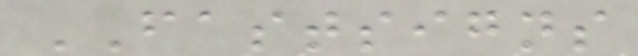FASTSIGNS
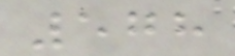578
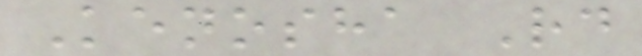Kenosha Rd
